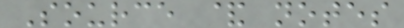Source & notes
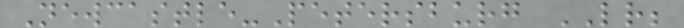Newcastle-Petersburg LR;
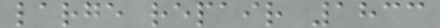large repair 1833
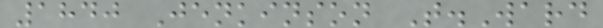1840 Jenkinson T.Ward
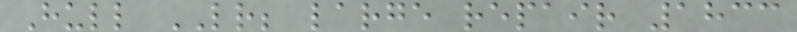Hull LR; large repair 1833
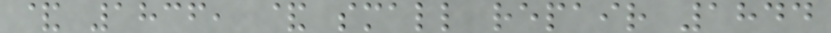& 1836, & small repair 1844
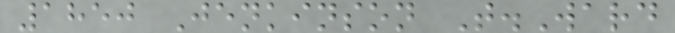1850 Jenkinson T.Ward
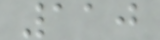110
